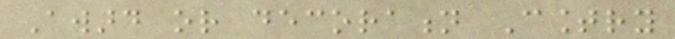Award or decoration Country
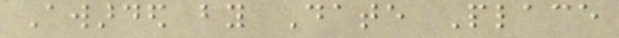Awarded by Date Place
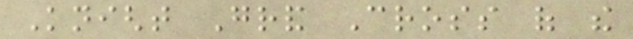Knight Grand Cross of the
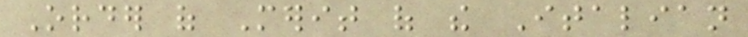Order of Merit of the Italian
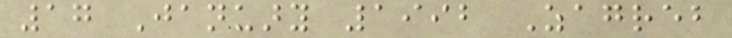17 January 1992 Zagreb
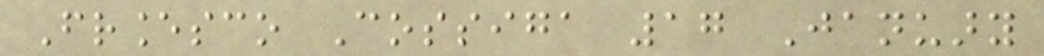Francesco Cossiga 17 January
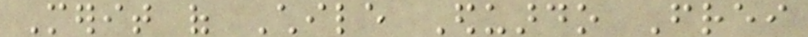Merit of Chile Eduardo Frei
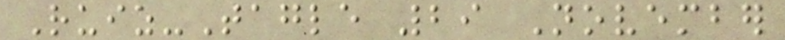Ruiz-Tagle 29 November
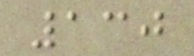130
